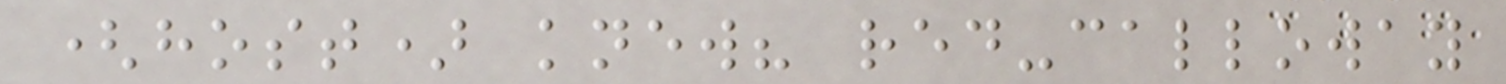(host) knew? red-calloway
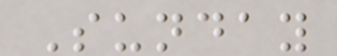Sunday
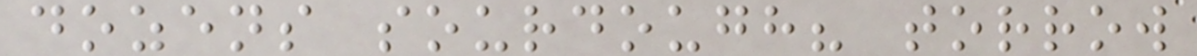dozens sourdough? torrow
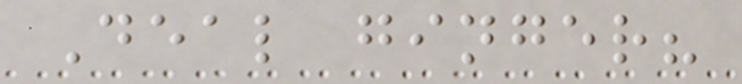Deal ginger?
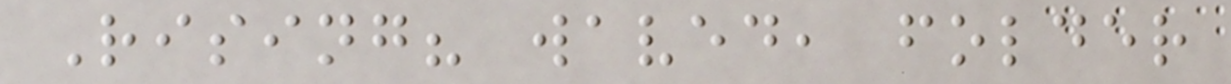Rising? waved, folder
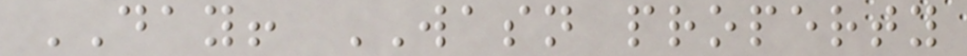DAY! WASN property
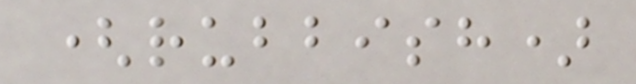(rubbish)
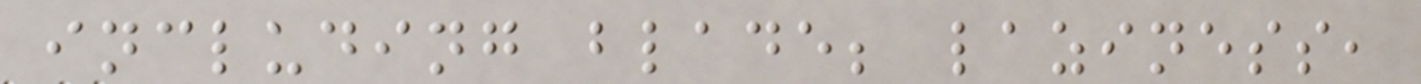including blade; laziness,
